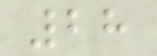28
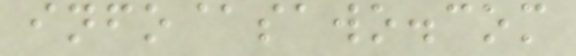info@sawo.com
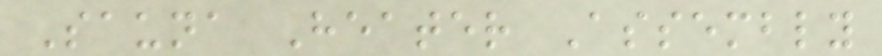Sauna Heater Assembly
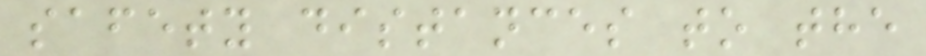safety distances to the
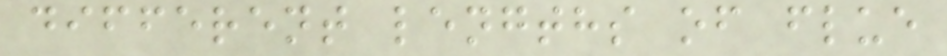different lengths of flue
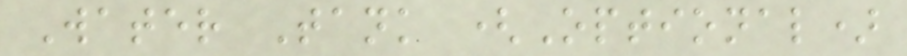Water Tank (Optional)
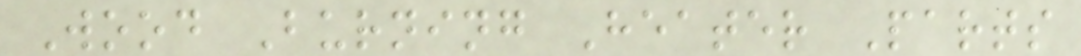Wood Burning Heater Parts
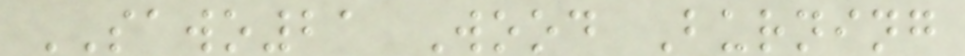SAWO21 Wood Burning
